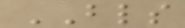BLS
